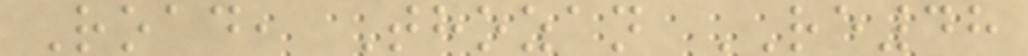Road, Thozan RE48
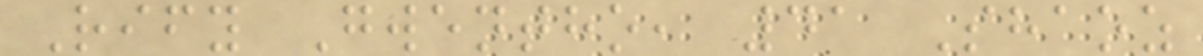Rify Gwentho, 41 Shaoz
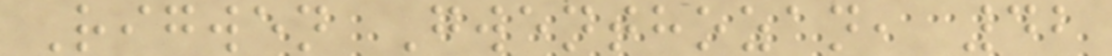Rigwen Gwenthozan, 42
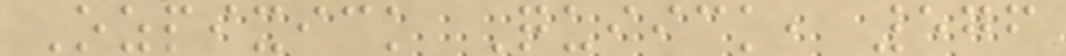Ozpixick Quiick, 576
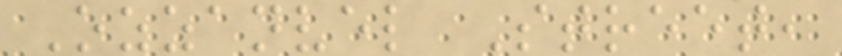Ozzanvel Street,
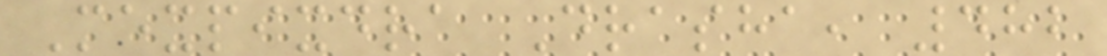Mexpixdra Drasha, 482
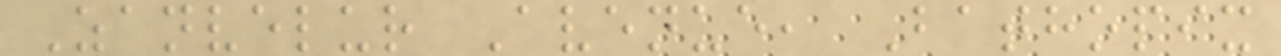Zanvelur Avenue, Bathopix
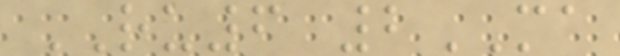RU6 2MA
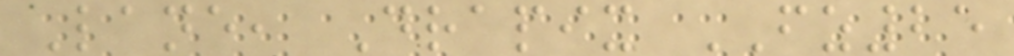Lane, Drapix FZ25
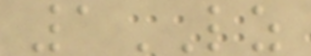1LZ
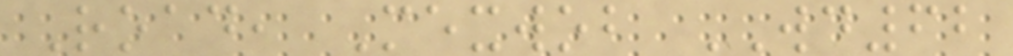Road, Mexwob WD62
